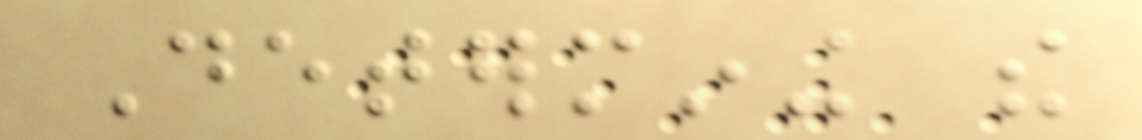Determining the
